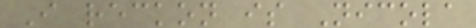I reckon is Nicola
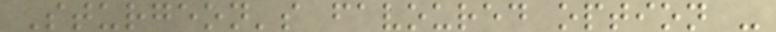Sturgeon's favoured option -
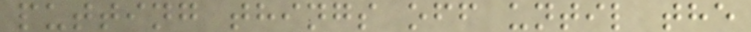putting things off until the
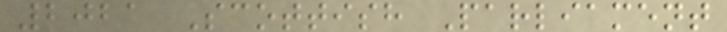2021 Scottish Parliament
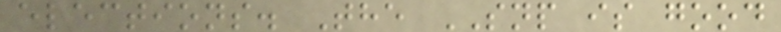elections. The SNP is good
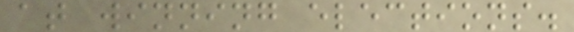at winning elections.
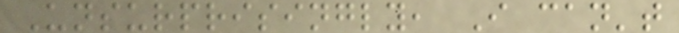Unsurprisingly, I can't
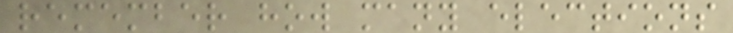remember how many elections
